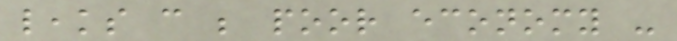leaks can be poor economy -
